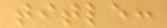title:
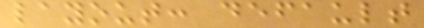layout: default
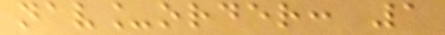nav_order: 1
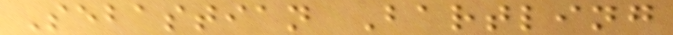Sebastian Bartling
